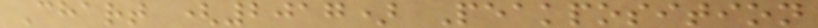Chart (2017) Peakposition
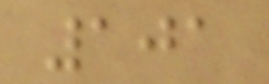101
